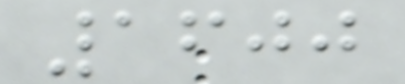1600
